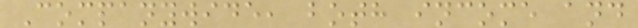Companywide, both income and
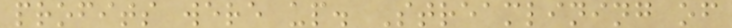profits were up. Streamlining of
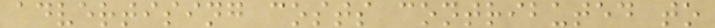advertising costs contributed to
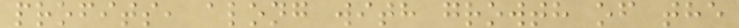profits, along with growth of the
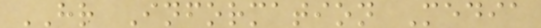HR Information Media
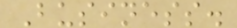Business.
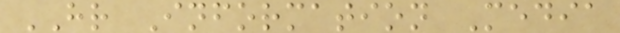HR Information Media
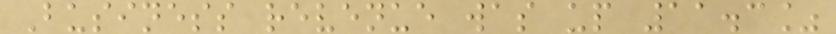Business revenue was up 11.3%
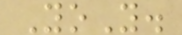YoY.
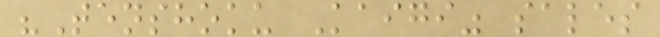"Tenshoku Kaigi" sales
